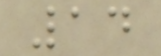14
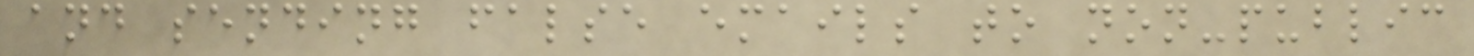and sending false emails to non-public
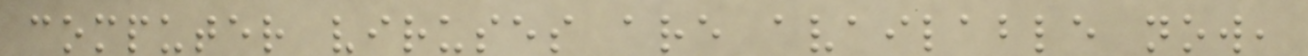computer viruses are available now,
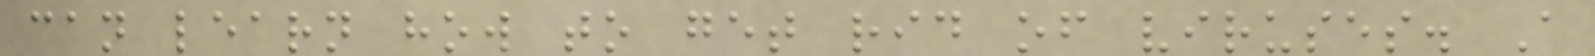can learn how to get rid of viruses. A
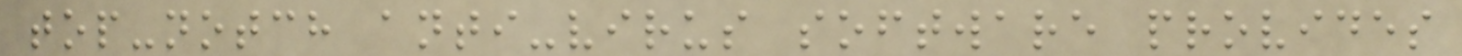top-notch anti-virus software provides
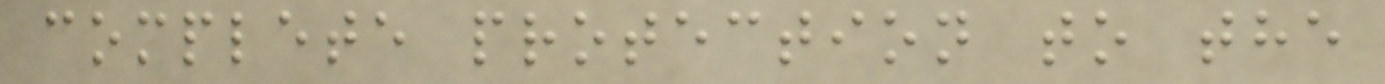complete protection to the
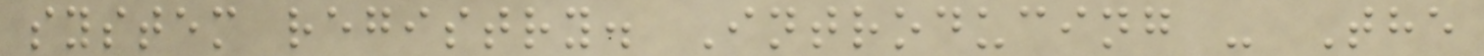system registry. Introducing - The
